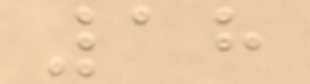18
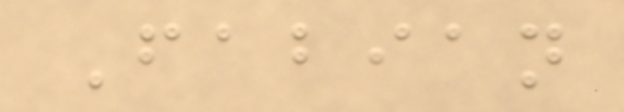Fabian
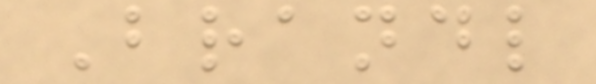Brandl
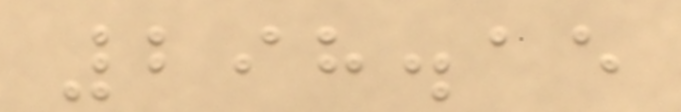298.15
